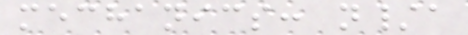mechanics: n/a
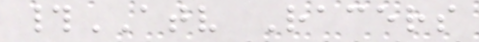#ATV Racers
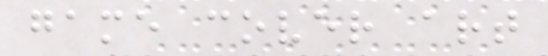game cover art
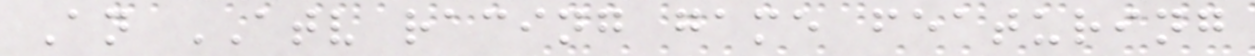An ATV racing game featuring
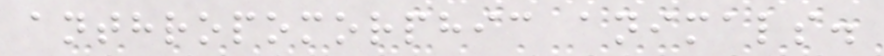anthropomorphic animals.
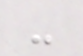-
